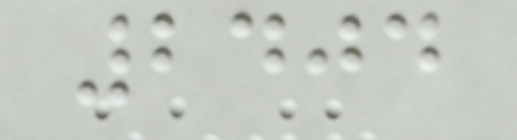2404
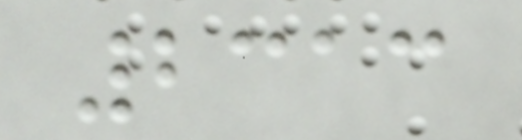2313
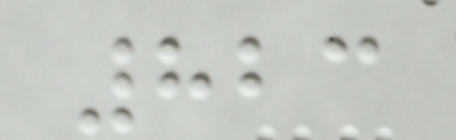823
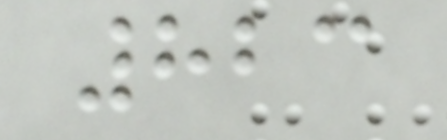823
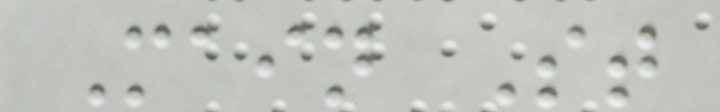Main St
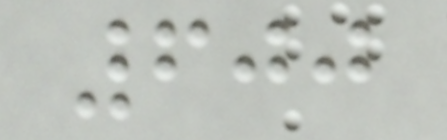600
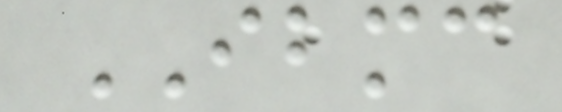IBMC
